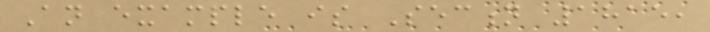An example is Section 1815,
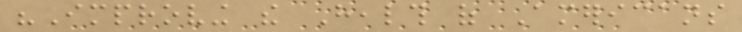"Improving the Health of Americans
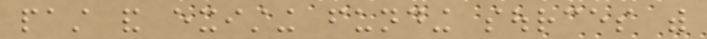past and existing funding sources with
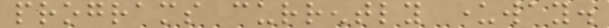programs currently underway.
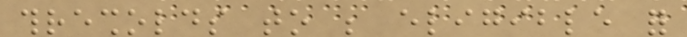thresholds to be eligible for
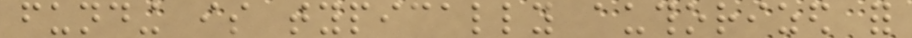funding is typically authorized for
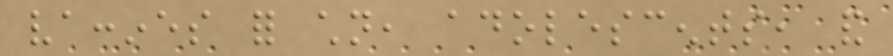vaccines for children, adolescents, and
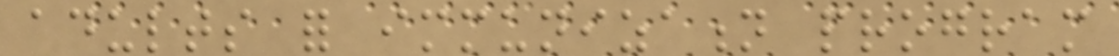adults for immunization program
